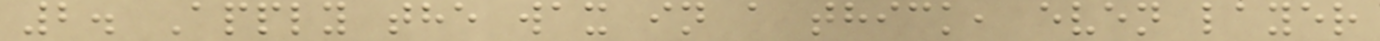2. Apply the wax in a thick, even layer
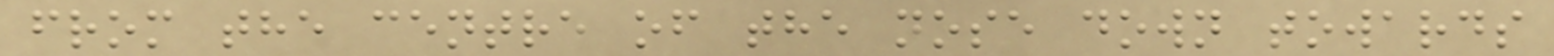from the centre of the nose down towards
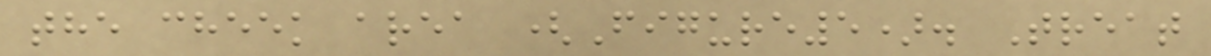the cheek area (Figure5). Treat
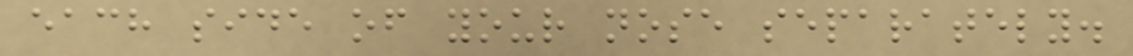each side of your nose separately.
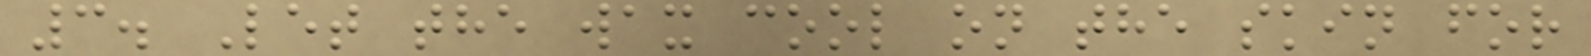3. Let the wax cool on the skin for
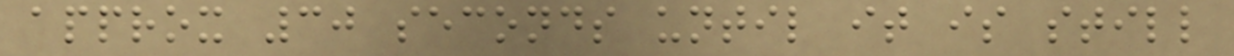approx 30 seconds until it is still
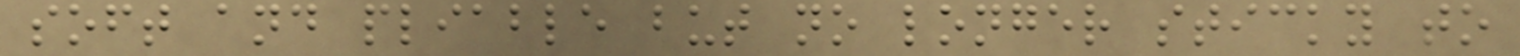soft and pliable but no longer sticky to
